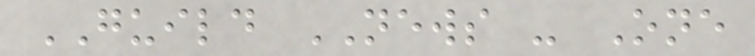GUILD NEWS - One
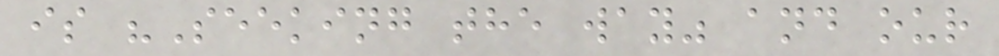is "Seeking the way" and our
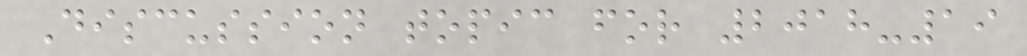Discussion topic for 2018-19
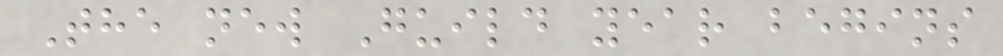The new Guild year begins
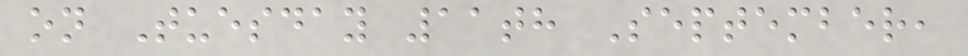on Tuesday 11th September,
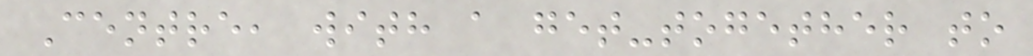Centre, with a get-together to
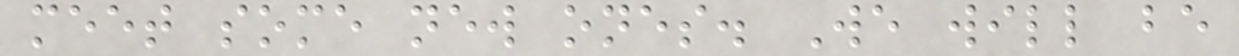meet some new ones. We will be
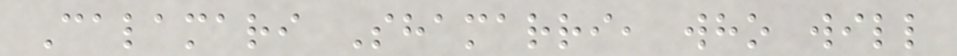Calamari Shamarri, who will
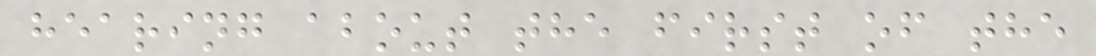hearing about the first of the
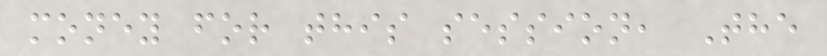money for this session, The
